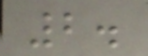2.
